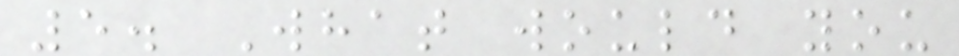5. What would you
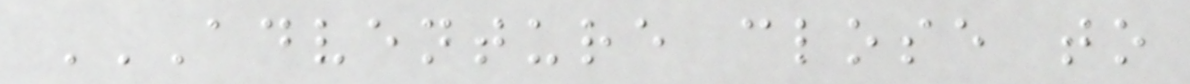ADVENTURE CLOSE TO
